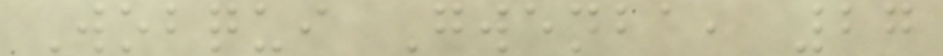Wobqui Gwenba, 27
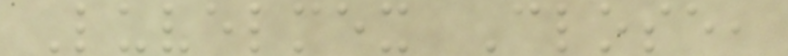Luvelmex Close,
